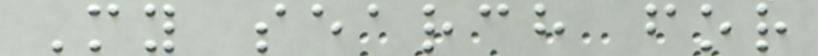My search for
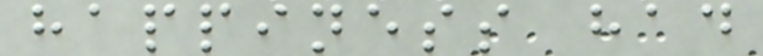happiness had
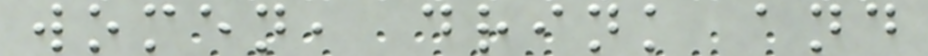women, drink and
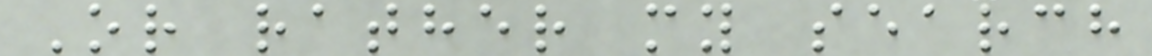Or rather my search
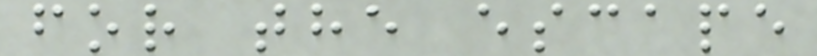for the escape
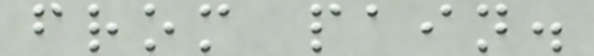from pain.
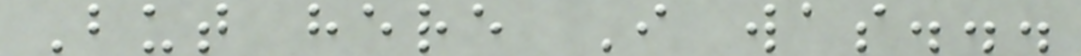But here I was...
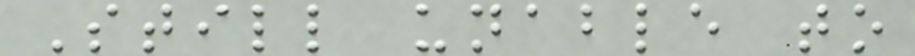Still unable to
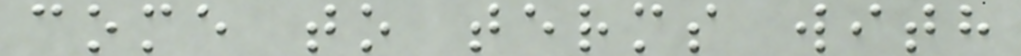come to terms with
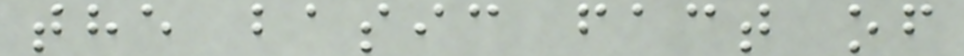the basic fact of
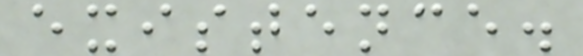existence.
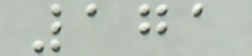171
